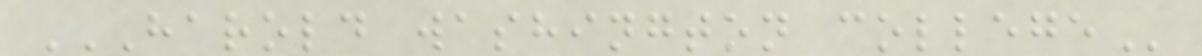HAROLD WASHINGTON COLLEGE
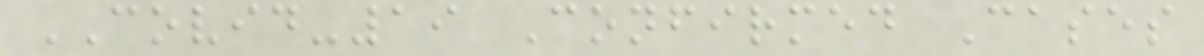COVID-19 Confirmed Cases
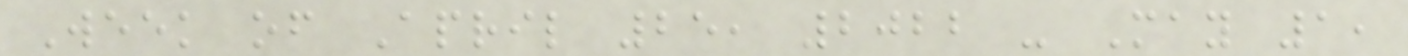Week of April 25, 2022 - May 1,
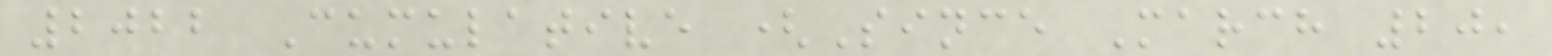2022 Cumulative (Since March 20,
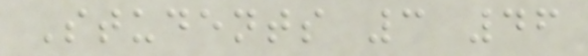Students 3 46
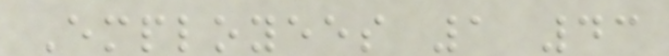Employees 1 43
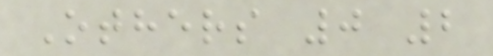Others 0 2
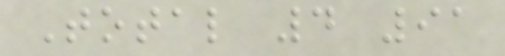Total 4 91
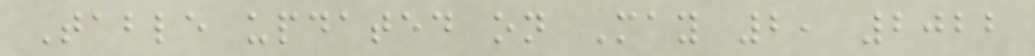Table updated on May 2, 2022
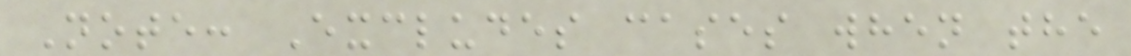Note: Excludes cases when the
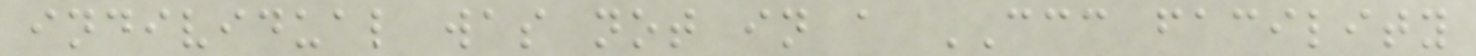individual was not in a CCC facility
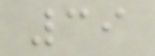39
